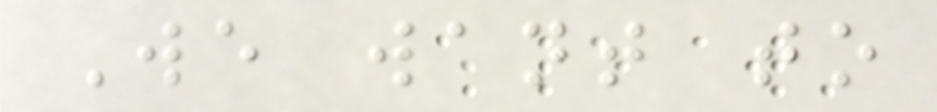We want to
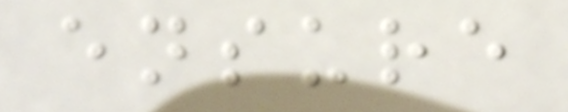ensure
